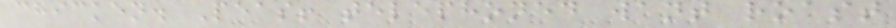chicken. Peas! telephoned want roast
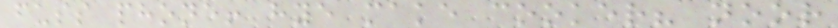fuss phone! hye make cooker? noor
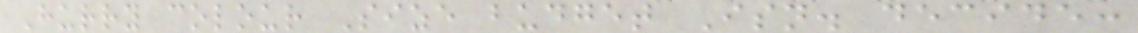Hurry colour Size budget Isn. decide:
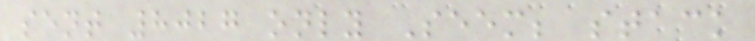sent 8027 only Seem; stack
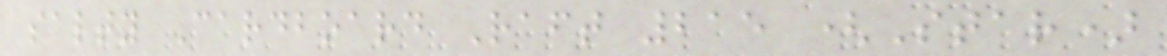salty Cardboard Raft 215 (Star)
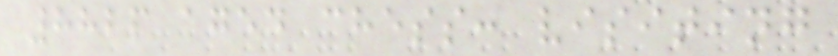8826 aged chess: visiting
